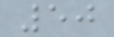50
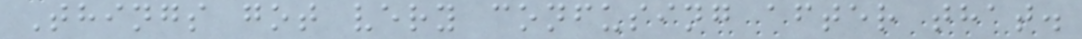Things got very confusing after that.
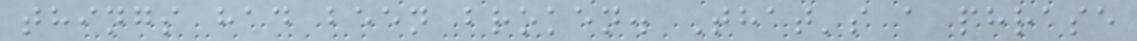things had been broken. That's a phrase
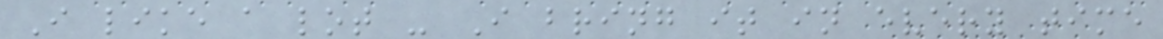I like a lot - I bring it in every time
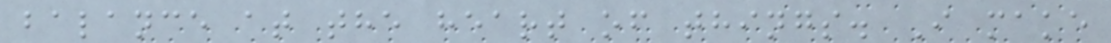balance at the heart of things. I make
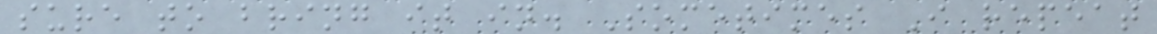sure to bring it in. Sometimes I repeat
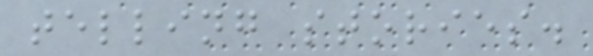telling stories.
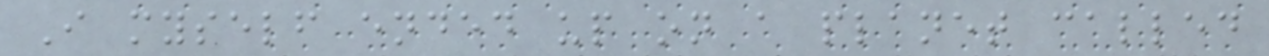I myself ended up on a planet called
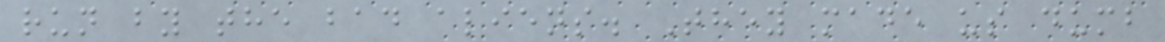run by the bad aliens. They made us dumb
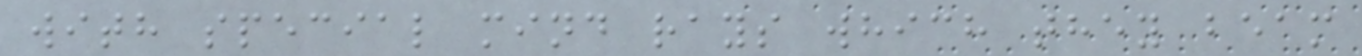with special mind rays which they beam
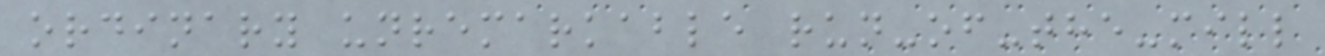ordinary unremarkable run-of-the-mill
